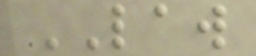LAW
